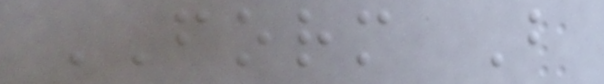FORM B
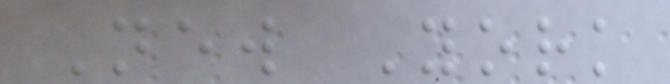New York
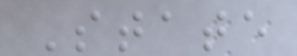State
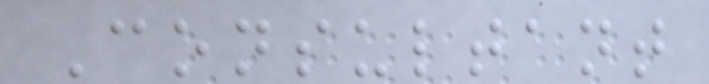Consultant
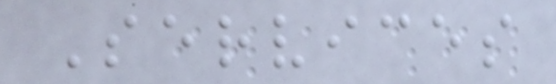Services
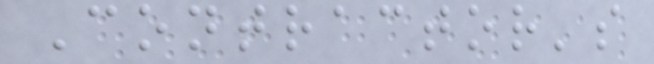Contractor's
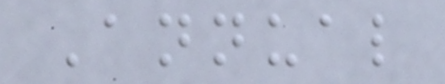Annual
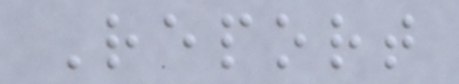Report
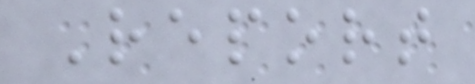Report
